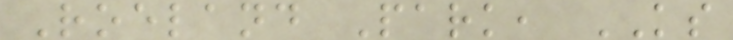Roeland Park, KS
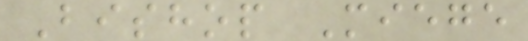Bishop Miege
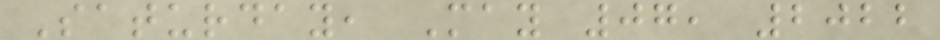Saturday, May 07, 2022
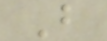B
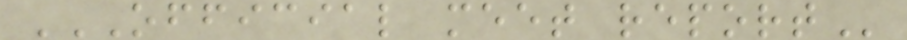OFFICIAL MEET REPORT
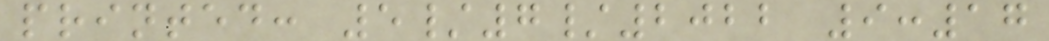printed: 5/7/2022 9:17
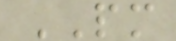PM
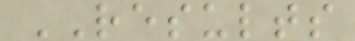RESULTS
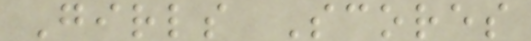Girls Scores
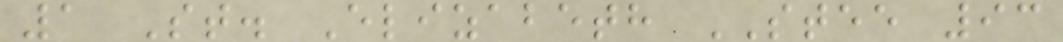1 St. Elizabeth STEE 93
